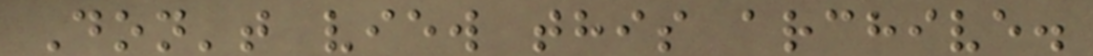Don't view this archive.
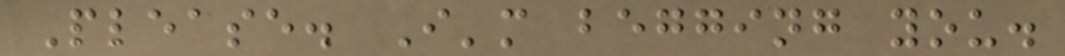Please. I'm begging you.
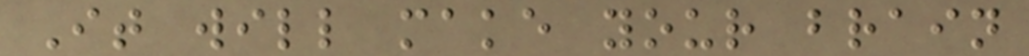It will make your brain
